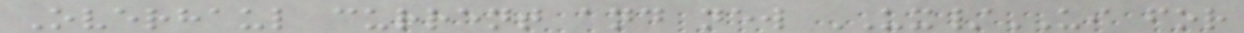Overhaul current and new UX/UI for
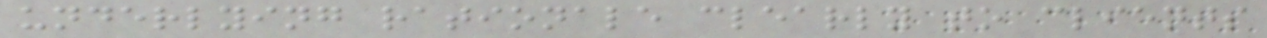underlying rationale clearly to clients
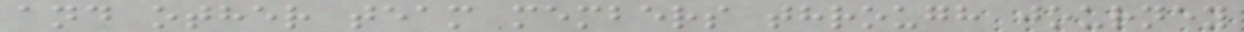and other team members through journey
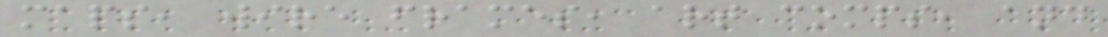maps, wire frames, art comps, and
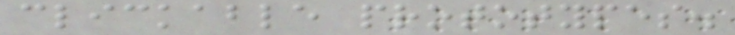clickable prototypes.
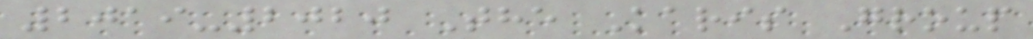2019-2020 The Karis Group
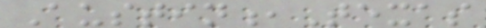Austin,Texas
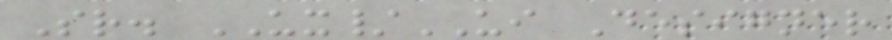Sr. UX/UI Designer
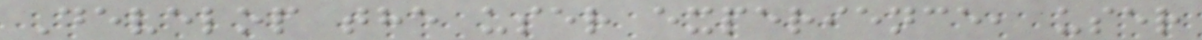Develop the user experience, user
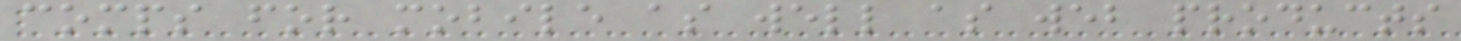comps for mobile as well as web products
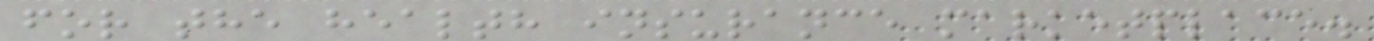for the health insurance marketplace.
